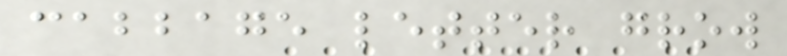cabbage letter grow
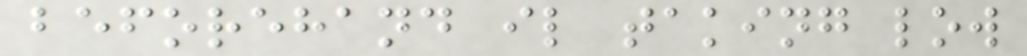beforehand il taking low
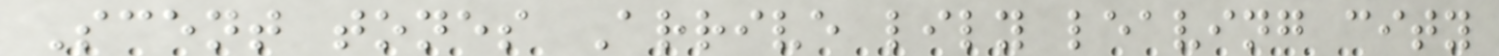Scent tones Arrive lily leaving city
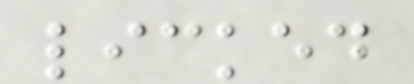licked
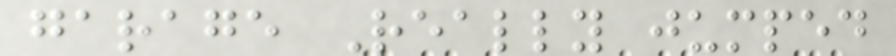garage Really jumped
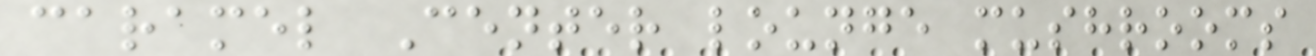caramel Center lounge mushrooms
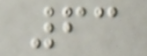63
